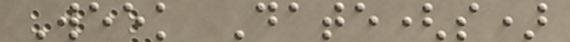Week Date(s)
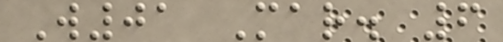W01 Mar. 6
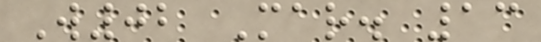W02 Mar. 13
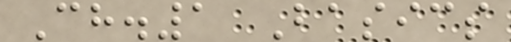Ch.1 Basics
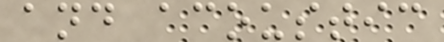and acoustic
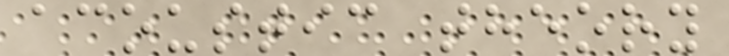acoustic theory
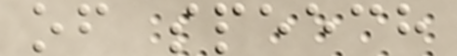of speech
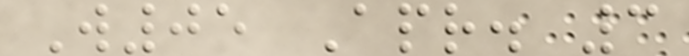W05 Apr. 3
